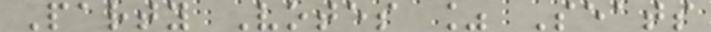Party Votes % Seats
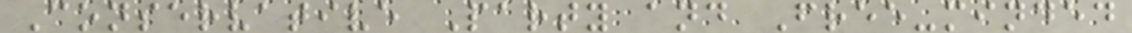Conservative Party and Free-minded
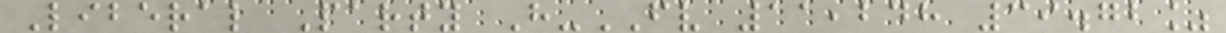Liberal Party H-FV 11,248 39.72%
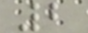2
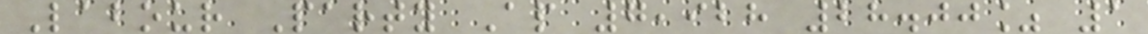Labour Party Ap 7,928 28.00% 1
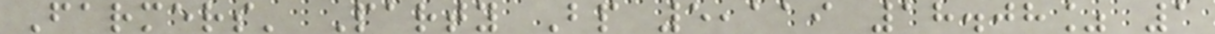Farmers' Party Bp 5,119 18.08% 1
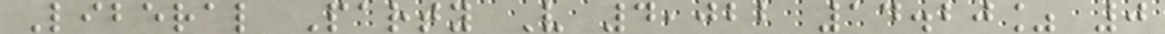Liberal Party V 4,022 14.20% 0
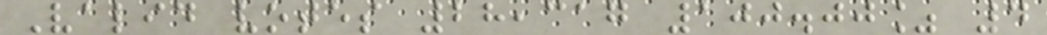Valid votes 28,317 100.00% 4
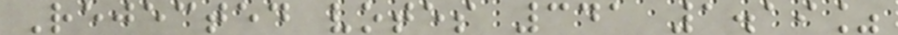Rejected votes 341 1.19%
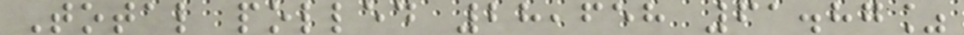Total polled 28,658 61.87%
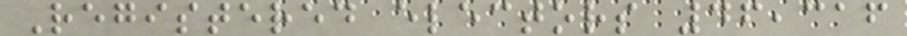Registered electors 46,316
